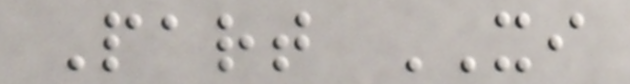Part XI
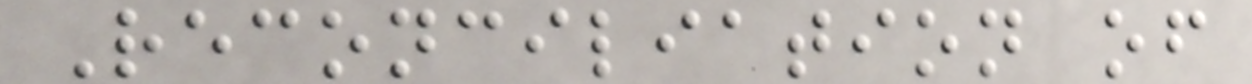Reconciliation of
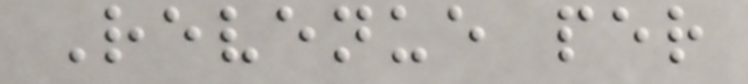Revenue per
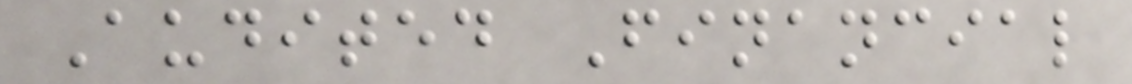Audited Financial
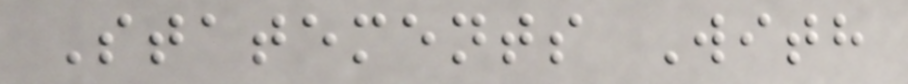Statements With
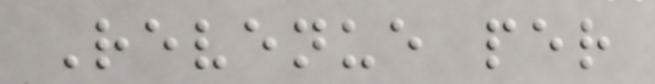Revenue per
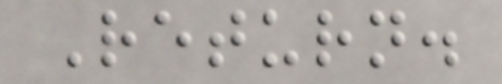Return.
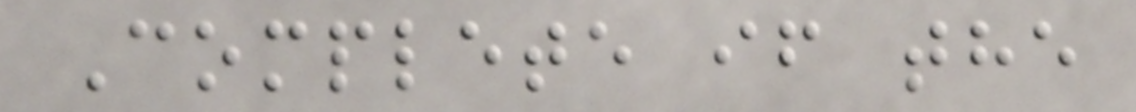Complete if the
